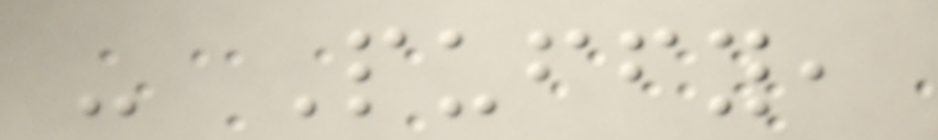- Puffy,
